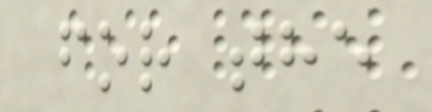for the
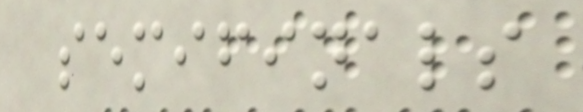semifinals
